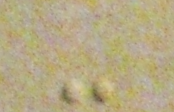-
